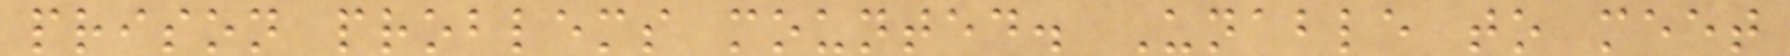prison problems mounted. Unable to meet
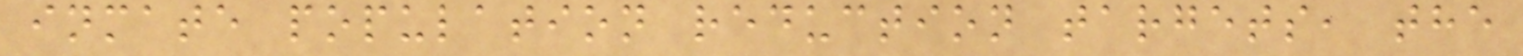inmate population reduction targets, the
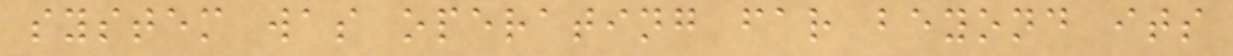system was operating far beyond its
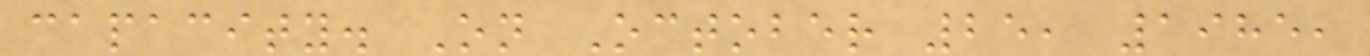capacity. On October 25, 1985,
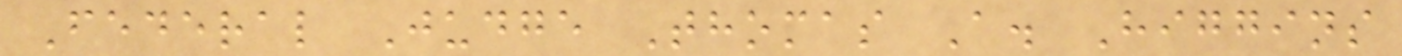Federal Judge Thomas A. Higgins
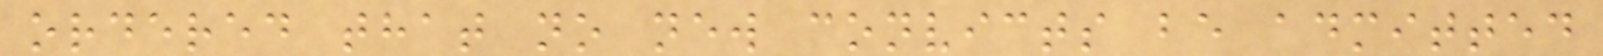ordered that no new convicts be admitted
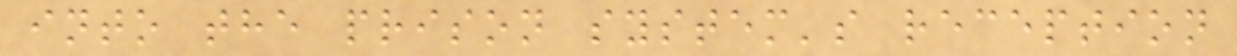into the prison system's reception
